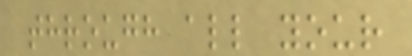through all your
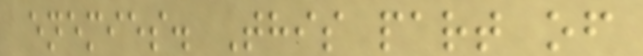enemies. This part of
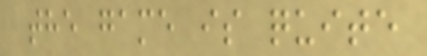the game is quite
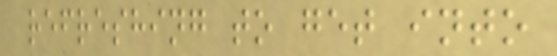refreshing to get into
